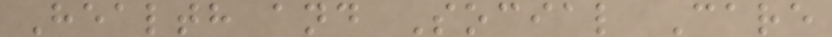Health and Social Care
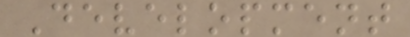Development
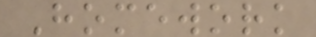Homework
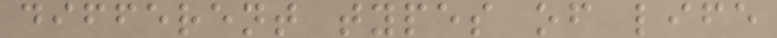different types of life
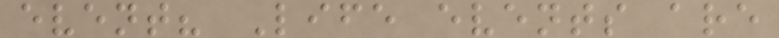event? Life events are
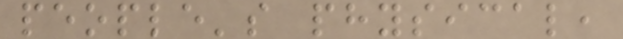people's physical,
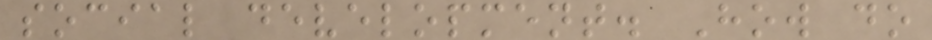social development. How do
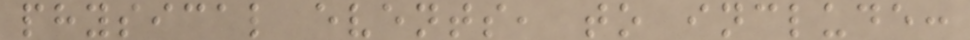physical events, to include:
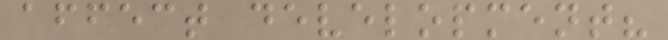affect development?
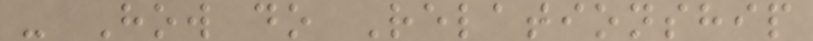- How do Relationship
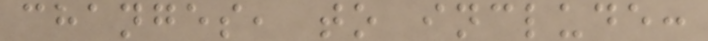changes, to include:
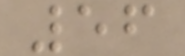56
